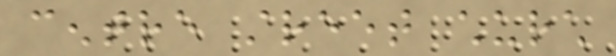centre street church
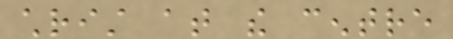christ at the centre
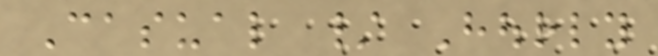Casual / Hourly
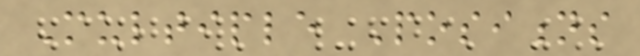Multiple Positions
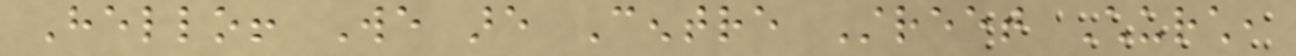Hello! We are Centre Street Church,
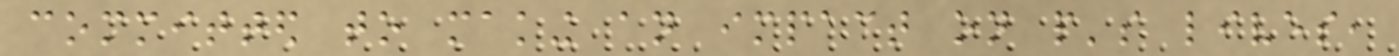committed to making an impact on people's lives,
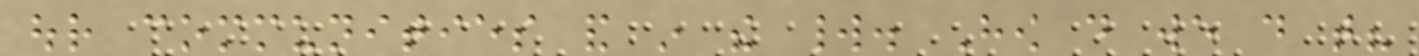our communities and in the world. How do we do that?
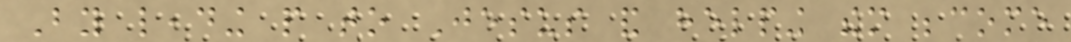By leading people to Jesus and helping them become
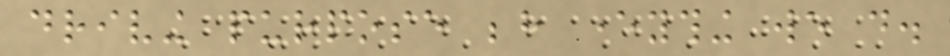driving purpose behind everything we do.
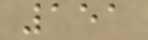151
